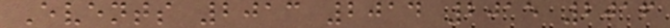Events 2013 2014 2015 2016
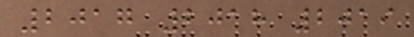2017 2018 2019
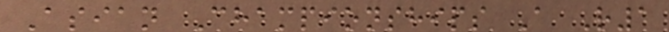Asian Championships A R1
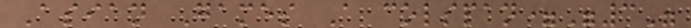Asian Games A colspan="3"
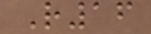R16
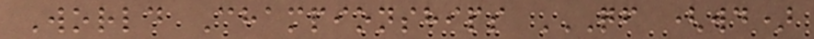World Championships QF (WD)
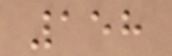158
